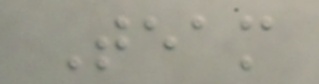Team
